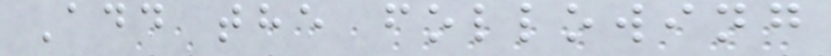Add the following
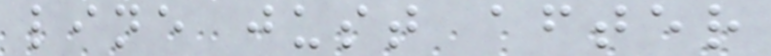line just after
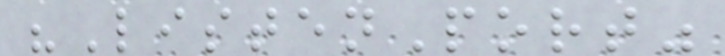"ListenPort"
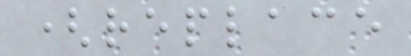(replace
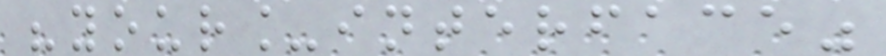"your_interface"
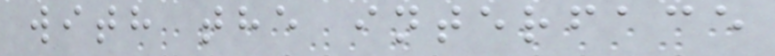with the interface
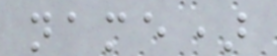name)
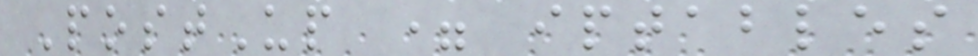PostUp = iptables
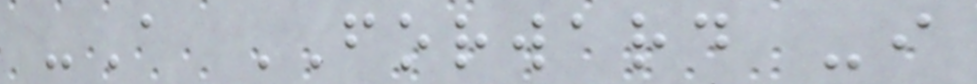-A FORWARD -i
